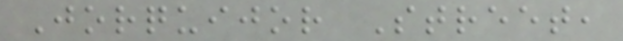Jorquijor Street,
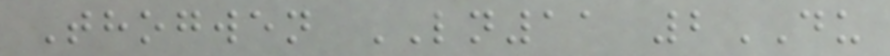Thogwen LN11 2DU
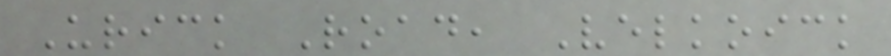Urick Road, Velkoick
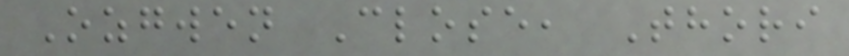Ozgwen Close, Thori
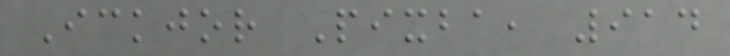Ickjor Pixba, 914
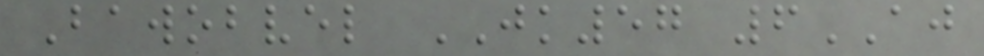Bawobvel JK57 6AJ
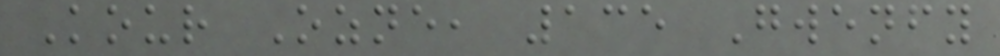Kour Ozne, 135 Gwenfy
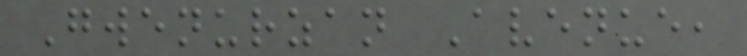Gwenurzan Avenue,
